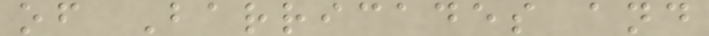of Barricades and
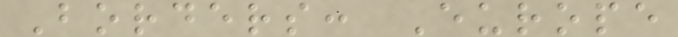Borders: Europe
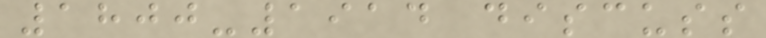1800-1914 discuss
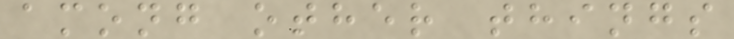among other things
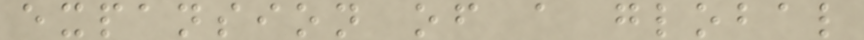expansion of a global
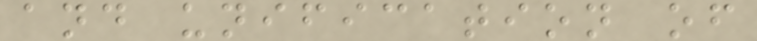and unification of
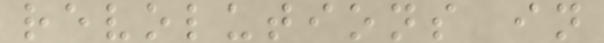revolutions in
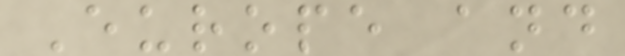Europe and
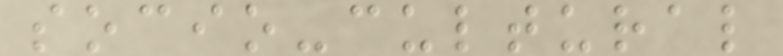socio-cultural
